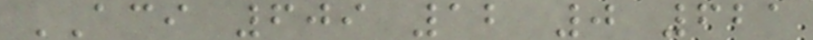ACI 609 12 0 621
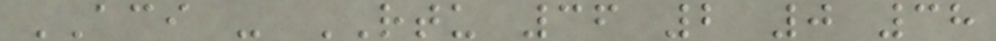ACI - RTU 36 2 0 38
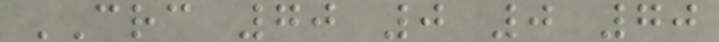CRC 70 0 0 70
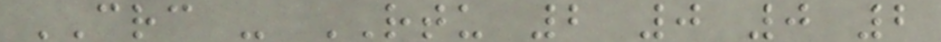CRC - RTU 2 0 0 2
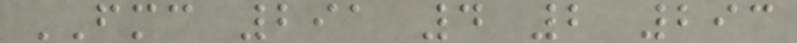FMC 291 4 2 293
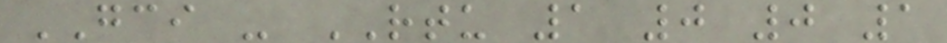GCI - RTU 1 0 0 1
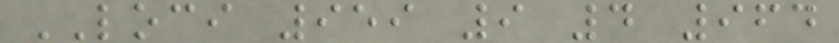LOCI 959 9 4 964
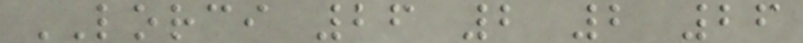LORCI 26 2 2 26
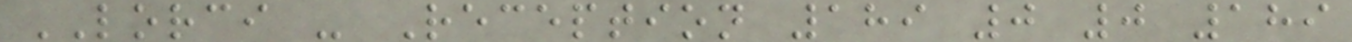LORCI - Reception 189 0 0 189
